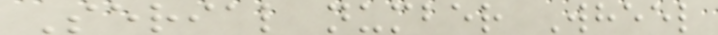Serial number Wheel
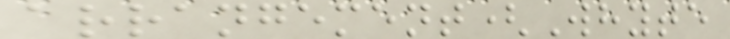arrangement(Whyte
